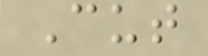Cut
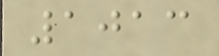1013
